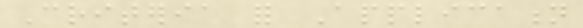Criteria for Application
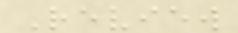Review
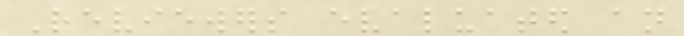Reviewers evaluated an
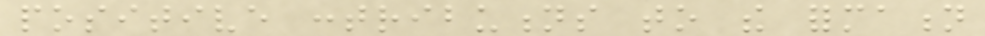positive contributions to the formation
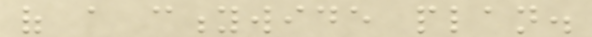of a citywide plan.
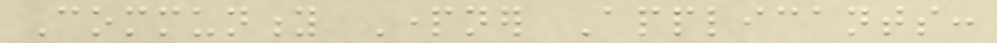Community Partner Applicants:
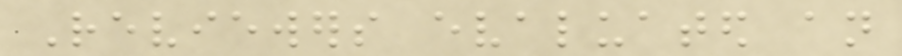Reviewers evaluated an
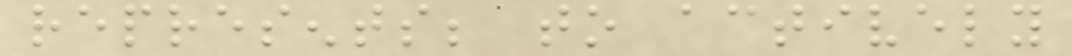represents; to actively
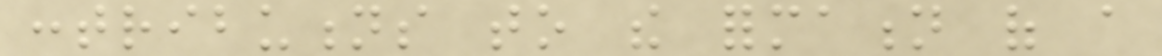contributions to the formation of a
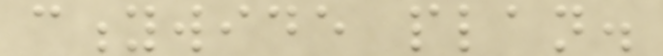citywide plan.
